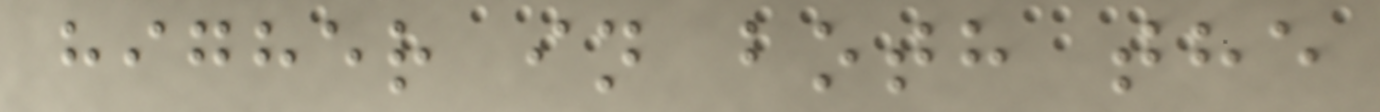higher in both the
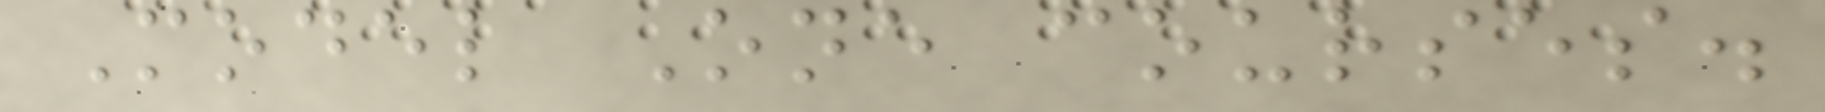Model One courses.
